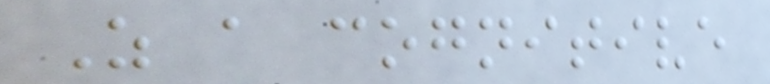As a cognitive
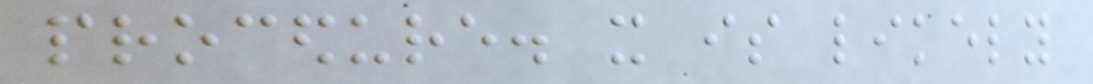procedure. it is likely
